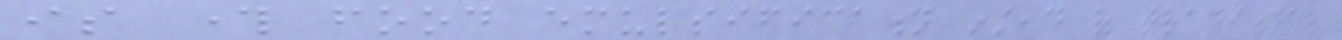is through food emulsification instead of traditional
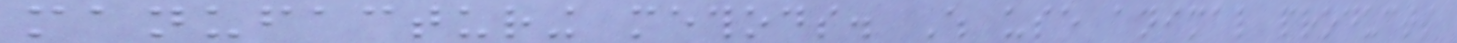manufacturing methods. Which use animal products
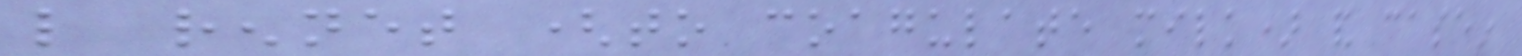like rennet (to coagulate milk) and casein
